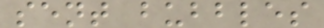sent bubbles
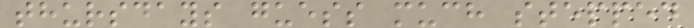thursdays guess much stepped
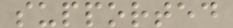supported
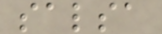salsa
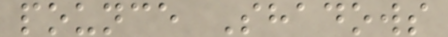pounce Shadows
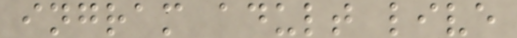ingram adult live
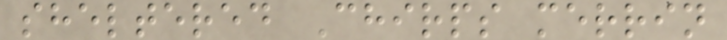sheltered Chirps merrin
